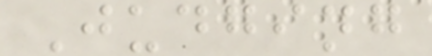Judging
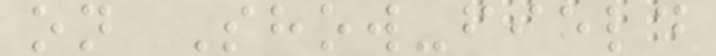on Show-field
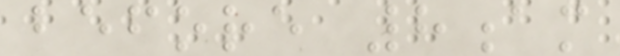before 8am
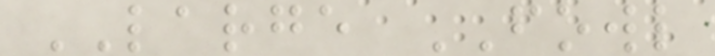LARGE FOWL
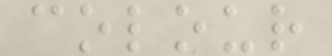colour
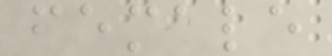female
